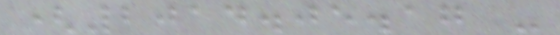(2014.05.17 -
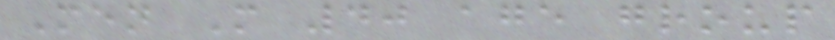Men M 40 age group
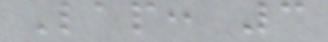Lap: 3
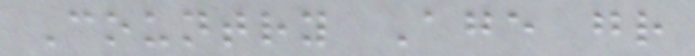Country Age gr
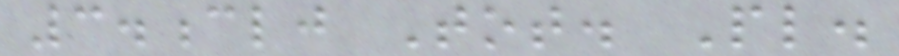3.clj Tot. Pl.
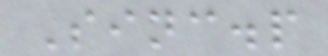Sinc.p
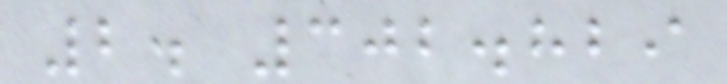2. 302.829
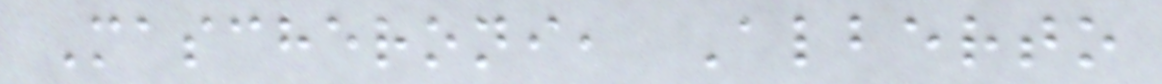Mascheroni, Alberto
